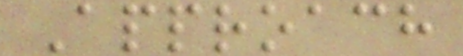Approach
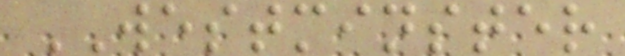WESTMINSTER
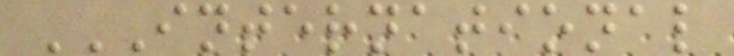INTERNATIONAL
